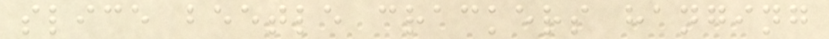slice beetle crackers hanging
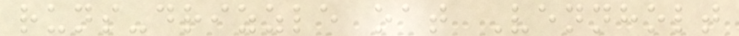runs-drizzle oat Vennholt
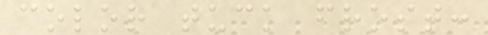color tuck frost:
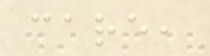care,
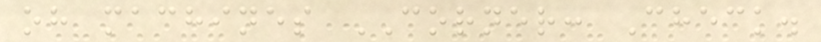oh machines CORNER: Check.
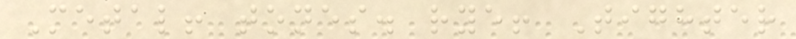Metal! tones. rye! Tighter
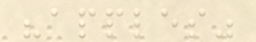"apples"
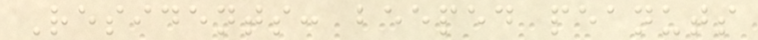Residents: beeped peanuts
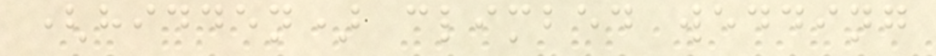(hidden) climbed wedding
